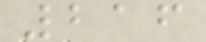216
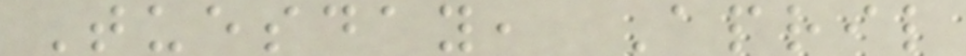Tuesday, April
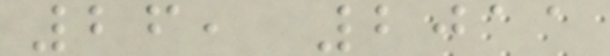26, 2011
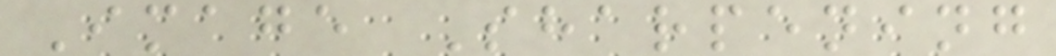Image Sharpening
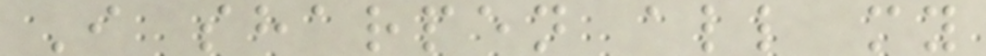I sharpen all my
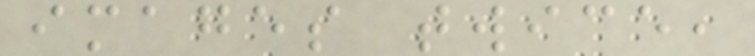images twice,
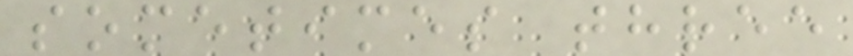sometimes three
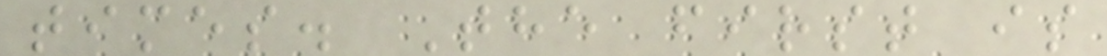times. The first is
